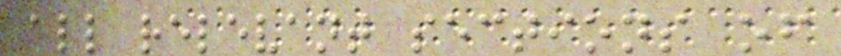all relevant sections of
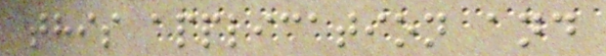this application and
